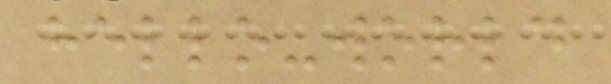hello-world
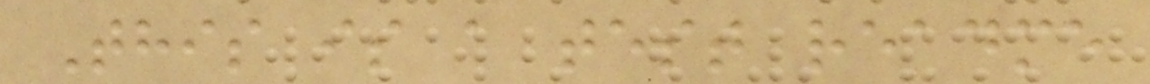This is a test readme
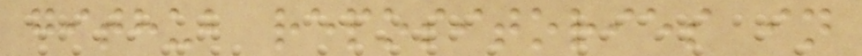github repositories in
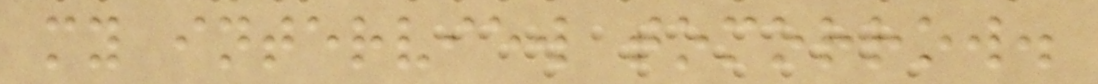my interview tomorrow.
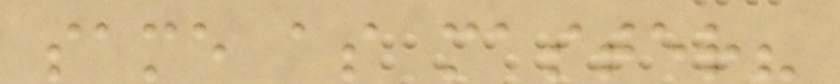same as master?
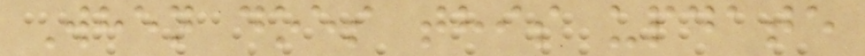When does this update
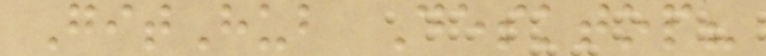GitHub Desktop?
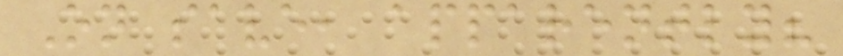On save, apparently?
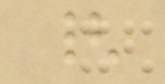{
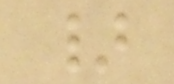}
